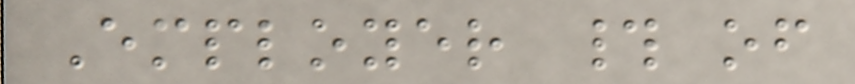Employer # of
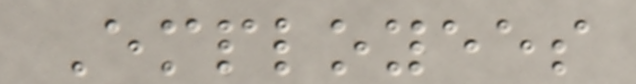Employees
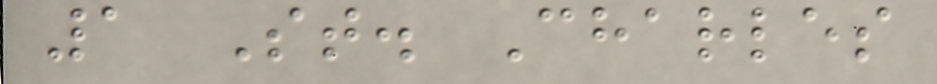1 St. Charles
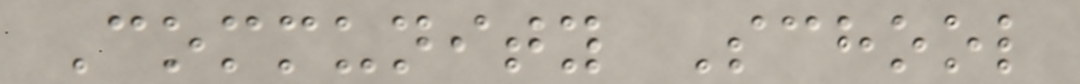Community School
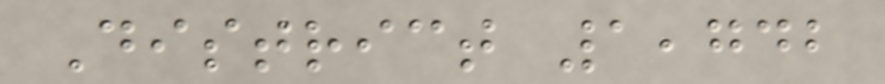District 1,742
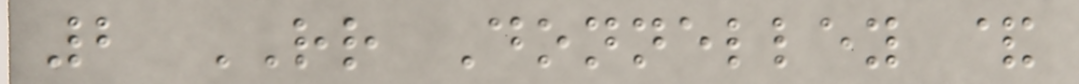2 RR Donnelley &
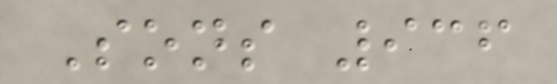Sons 936
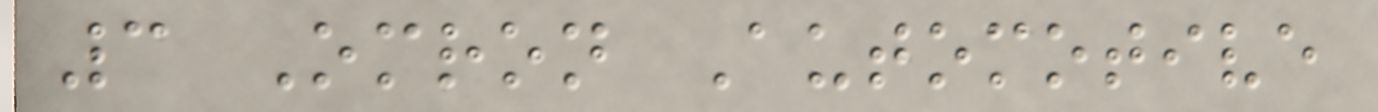3 Omron Automotive
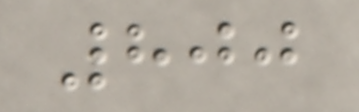800
